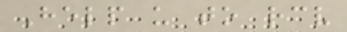Help us to receive
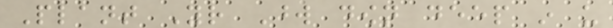Plant Your Word down deep in us
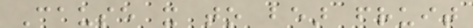Cause it to bear fruit
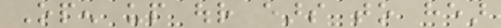Open up our ears to hear
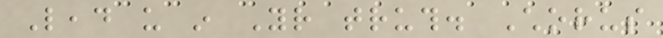Lead us in Your truth. Chorus
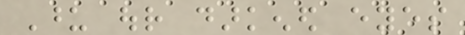Upon our darkened eyes
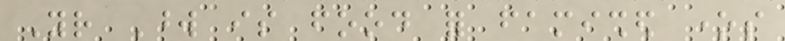Your Word is food for famished ones
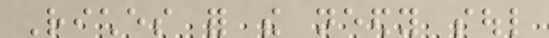Riches for the needy soul
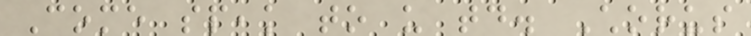Come speak to us today. Chorus
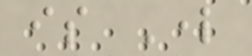is Lord
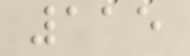115
